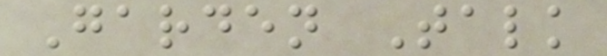Garden Talk
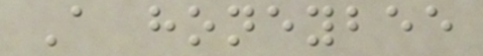A honeybee
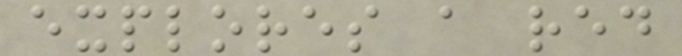explores a red
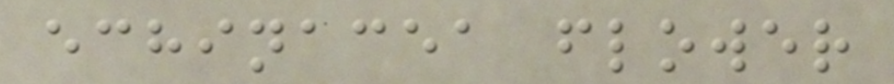echinacea flower
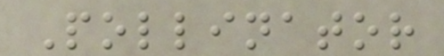Pollinator
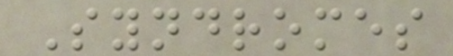Syndromes
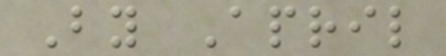By April
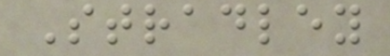Stradley
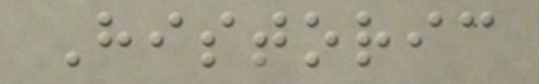Historic
